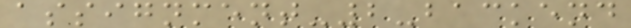assignment-2-backend
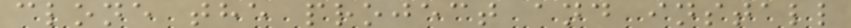clone the project and install
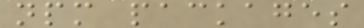npm packages
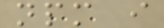npm i
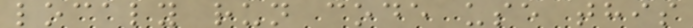localy run code use this
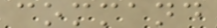command
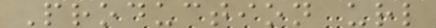Production url
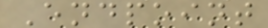Endpoint
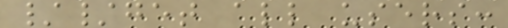//get all users:
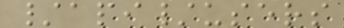/api/users
